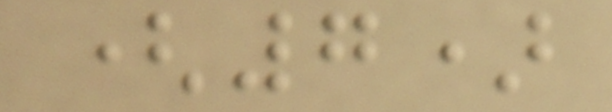(7)
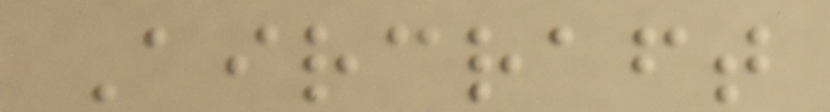Aircraft
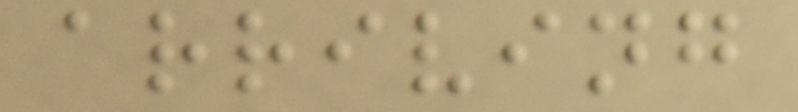arriving
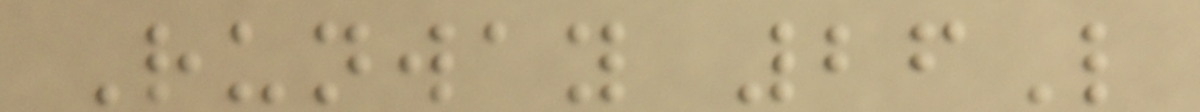Runway 26L
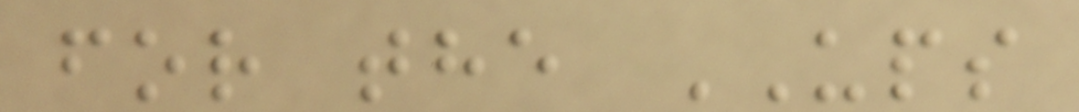for the UPS
